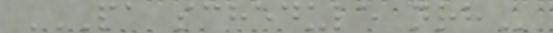PA SCHEDULE NRH
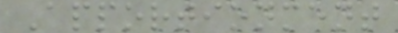Apportionment
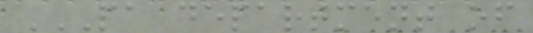PA DEPARTMENT OF
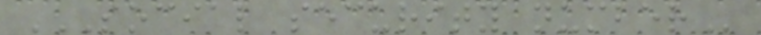SOCIAL SECURITY NUMBER
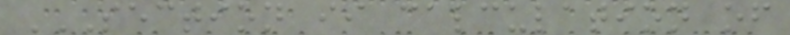SECTION II CALCULATION OF
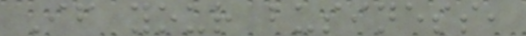If your business,
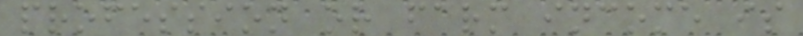profession or farm income is
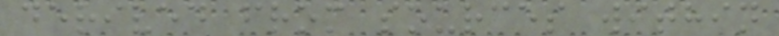derived from sources within
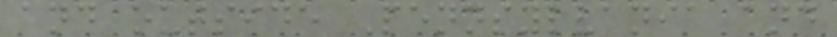and outside Pennsylvania and
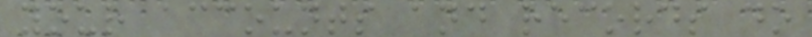your accounts and records do
